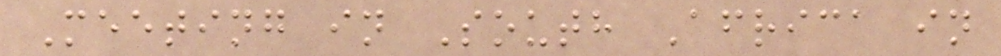Meeting in South Africa in
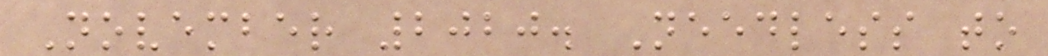November 2020. Needless to
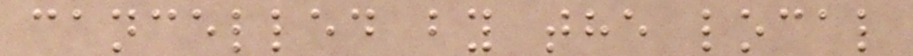cancelled by the local
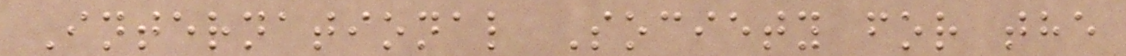International Society for the
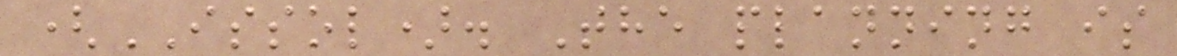(ISSOL). The planning is
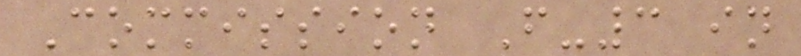Commission F-3 in
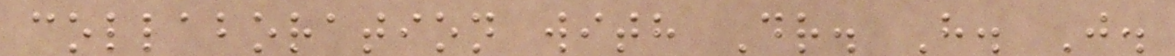collaboration with Dr. H. J.
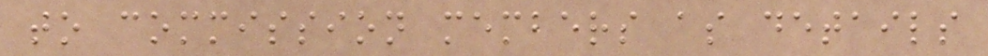to commission members as details
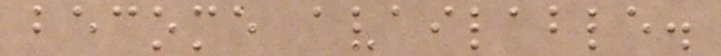become available.
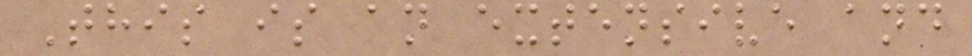This is an extensive and
